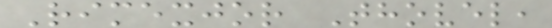Rimexjor Thovel,
